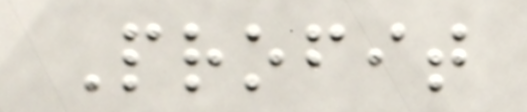Profit
